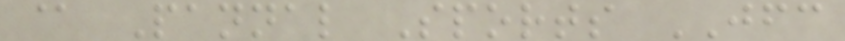@ Pannal Sports JFC
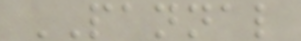PANNAL
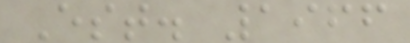Est. 1966
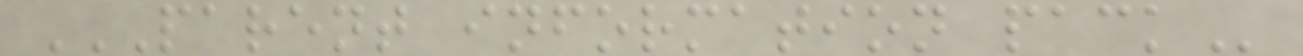PARENT INFORMATION PACK
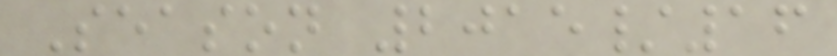Season 2015/16
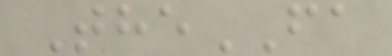TheFA
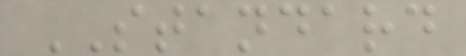STANDARD
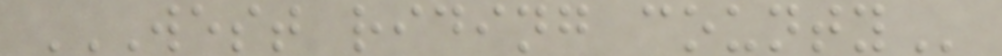WEST RIDING COUNTY
